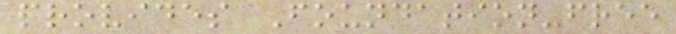provides Foundation-free
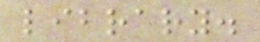library.
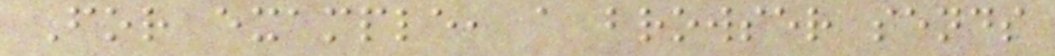For example, a browser sends
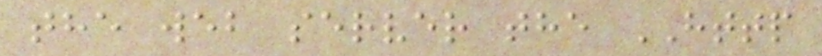the web server the HTTP
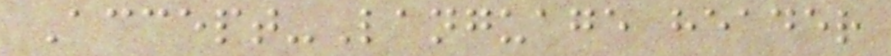Accept-Language header
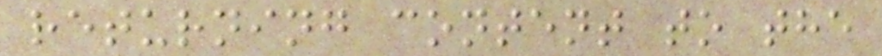returning content to the
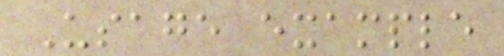Usage example
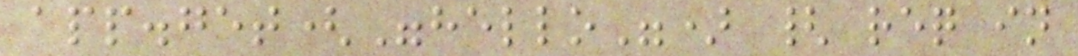app.get("hello") { req in
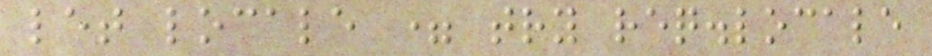let locale = try req.locale
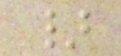}
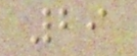29
